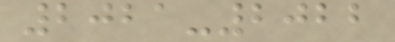2021-2022
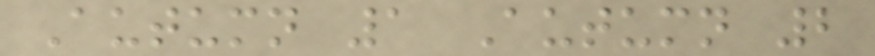Autumn 1 Autumn 2
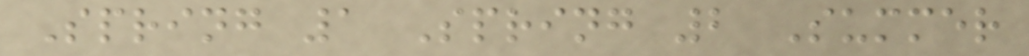Spring 1 Spring 2 Summer
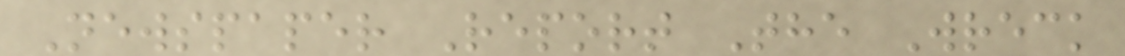Newspaper Report The Wreck
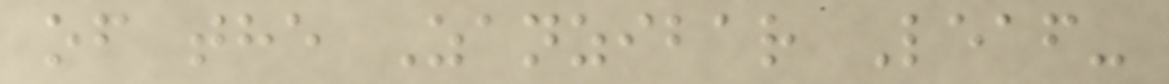of the Zanzibar Leaf-
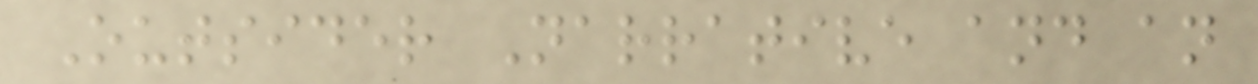Outsider Narrative and an
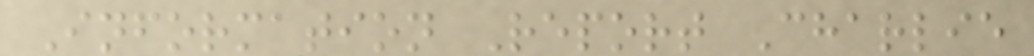Information Report Charlie
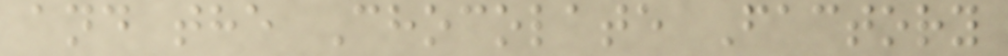and the Chocolate Factory
